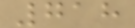718
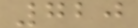720
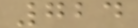724
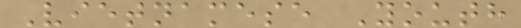Vietnamese Youth
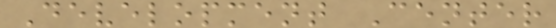Development Center
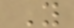Y
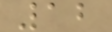12
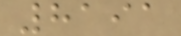8191
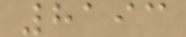8193
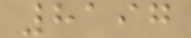8197
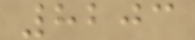8203
